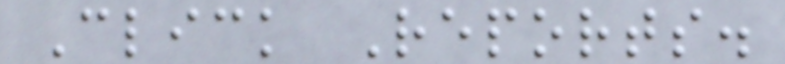Click Reports.
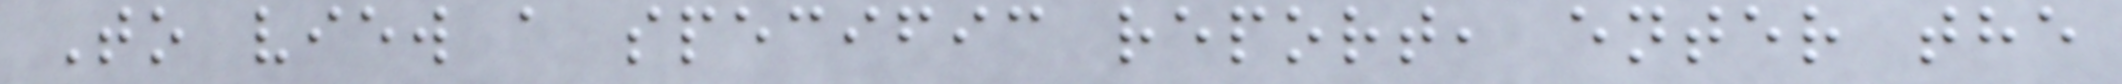To view a specific report, enter the
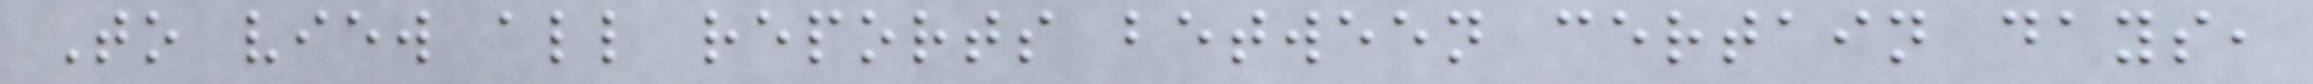To view all reports between certain days,
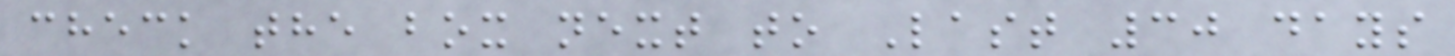check the box next to Last 30 days
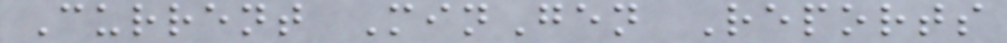Current MinGen Reports
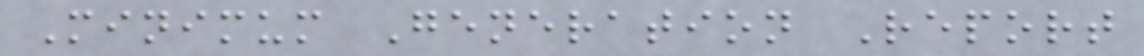Minimum Generation Report
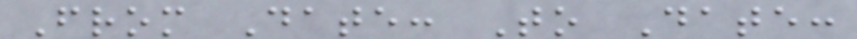From Date: To Date:
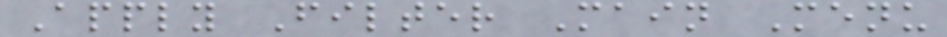Apply Filter Main Menu
